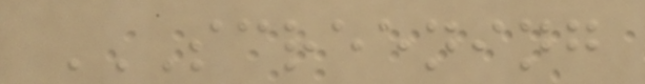SCREENING
